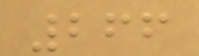266
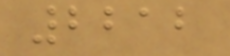2212
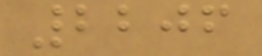2206
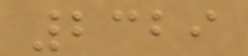2329
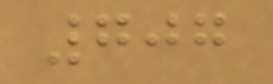707
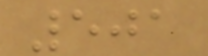501
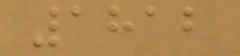1812
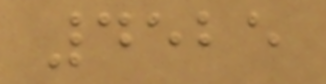4525
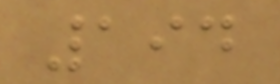194
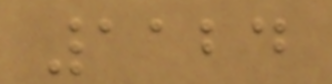1124
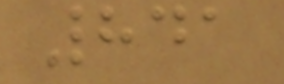841
